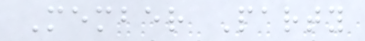Member Party
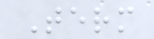Term
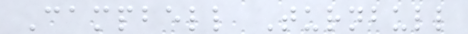Campbell Turnbull
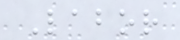Labor
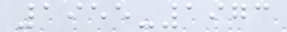1955-1973
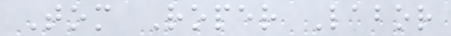Tom Roper Labor
